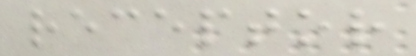receptor
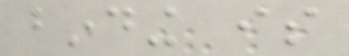binding is
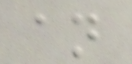an
